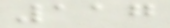117
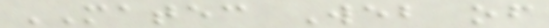MATEC Web of
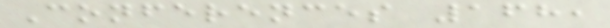Conferences 168,
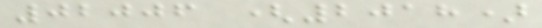02006 (2018)
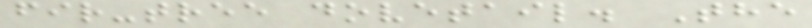fir-tree dovetail. The
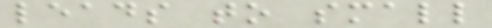leads to small
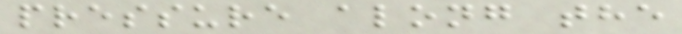pressure along the
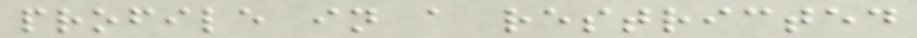profile in a restricted
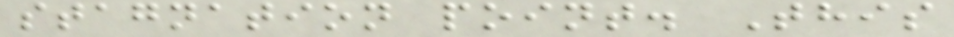stagnation point. This
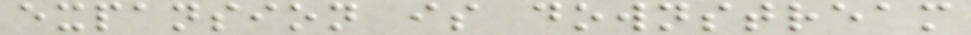expansion is downstream
